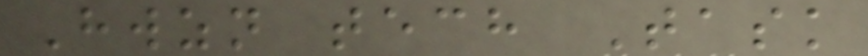Hwzn tech Task
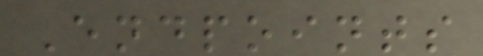Endpoints
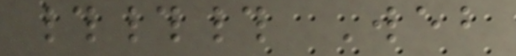### Web
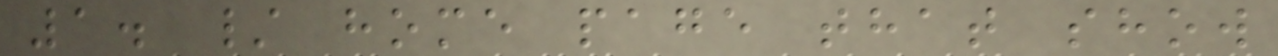1. / home page that show
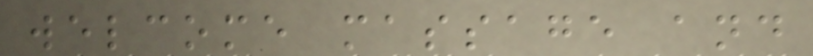welcome massage and
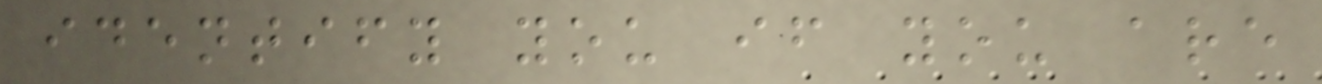identify you if you are
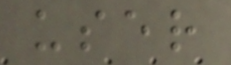user
